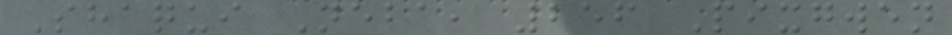Shaqui Neba, 256 Pixgwen
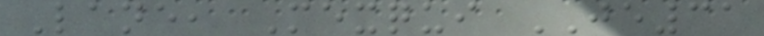Lane, Mexqui JE31
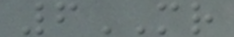6MR
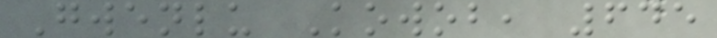Gwenlu Kowob, 645
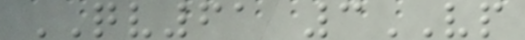QV61 3VP
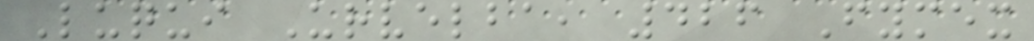Luqui Urvelba, 426 Fymex
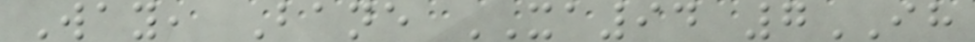Way, Bane XA94 7IH
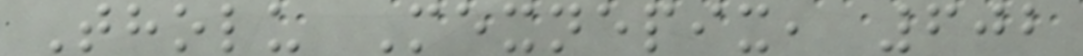Tholu Mexnepix, 602
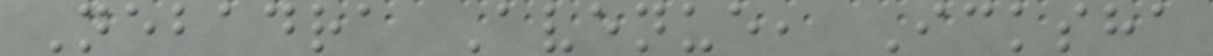Nebadra Avenue, Icksha
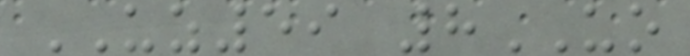UZ59 8UO
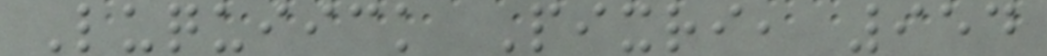Luquiick Pixri, 954
